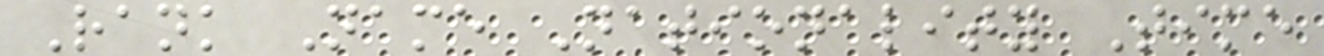Rank Name Nationality Time
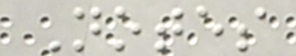Notes
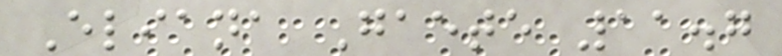Eliana Gaete 11.7
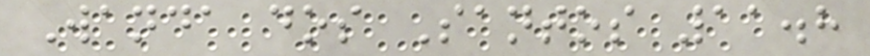Wanda dos Santos 11.8
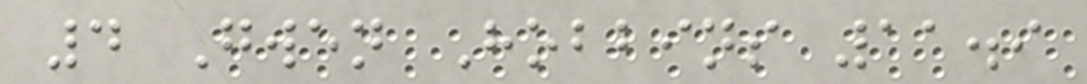4 Gwen Hobbins 11.9
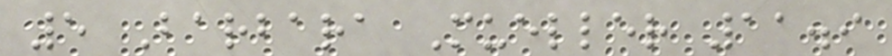5 Barbara Mueller 11.9
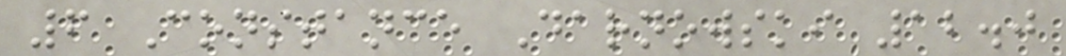6 Constance Darnowski 12.0
